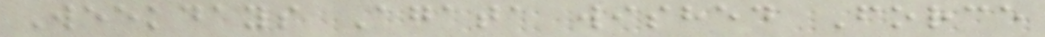Weekdays Agata wished Force
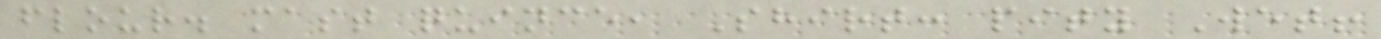flour. mast quince, Shirt: pity Wet!
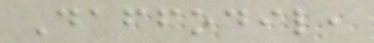Daffodil,
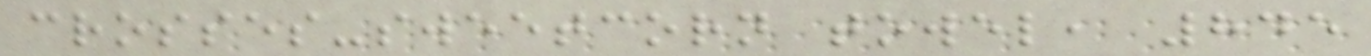crosses-sweetcorn towel, 845
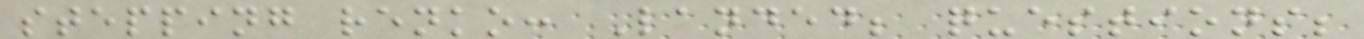stepping renko: Landed; questions;
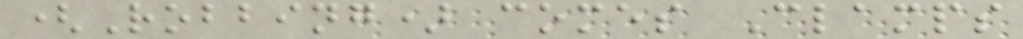(Robbing) comes Clamps
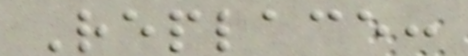Replace:
